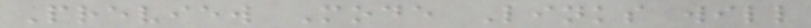Preview Mode Links will
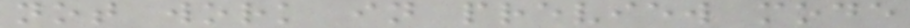not work in preview mode
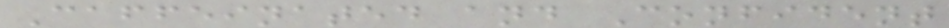Caffeinated and Confident
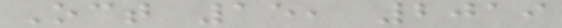Oct 15, 2019
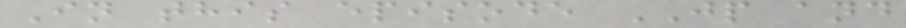In this episode JP and
